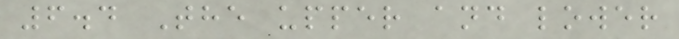6.4 The upper and lower
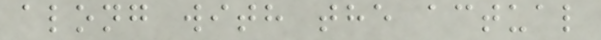along with the actual
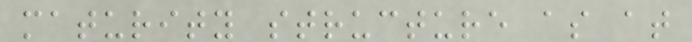maturity structure as at
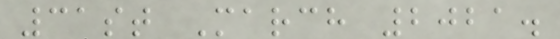31st March 2021.
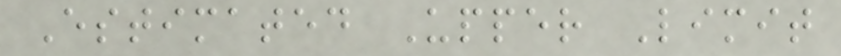Estimated Upper Limit
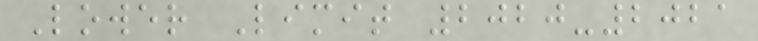Lower Limit 2020-2021
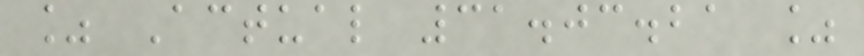% Actual 31.03.21 %
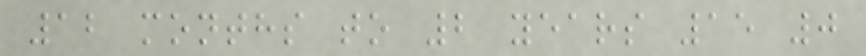12 months to 2 years 15 0
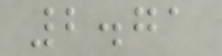2.71
